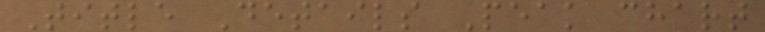Title Details Peak chart
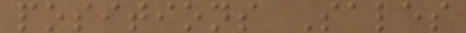positions Sales
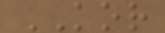KOR
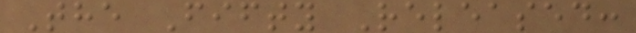The Fifty Released:
